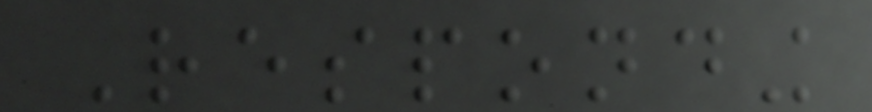Responding
